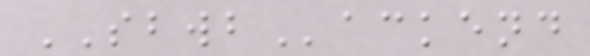SBWBackend
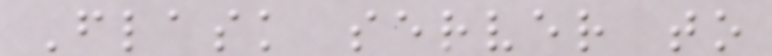Flask server to
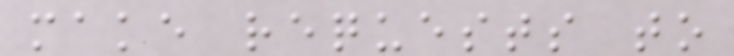make requests to
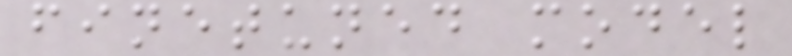finetuned model
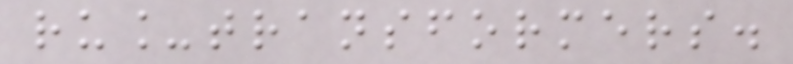ru_transformers.
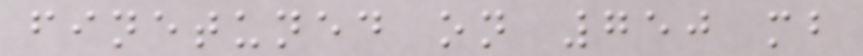finetuned on 750 mb
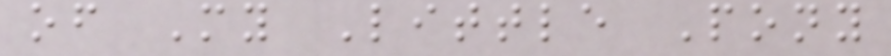of My Little Pony
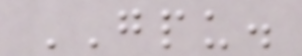GPU.
